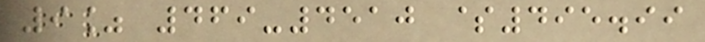9% 469-4510 $495.99
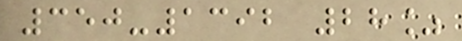350-1392 28%
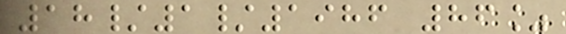18/1/1986 86%
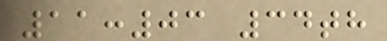11:03 34th
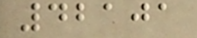42101
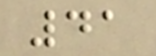41
